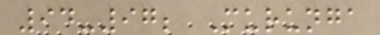94-97; Murunga
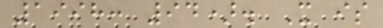1998: 94). It is
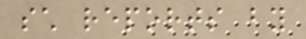such reports by
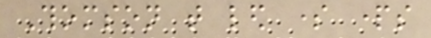Thomson that led some parts
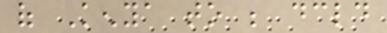of Kenya to be declared
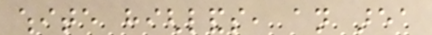white highlands, an area
